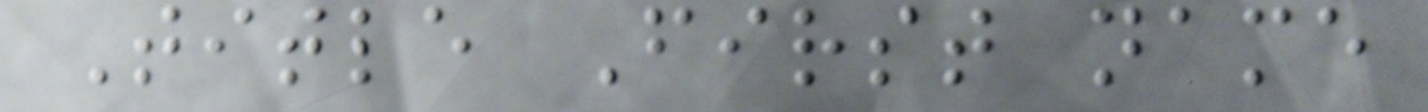Title First name
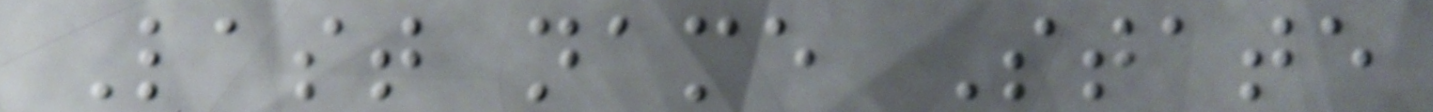Last name State
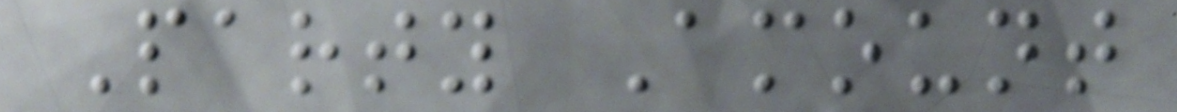Party Amount
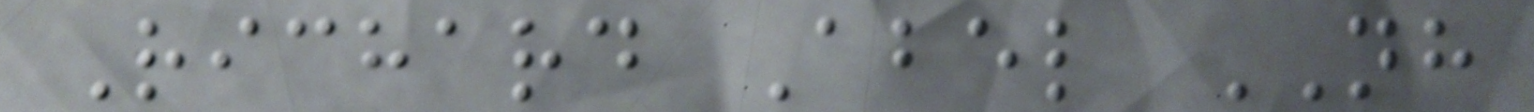Richard Abel NH
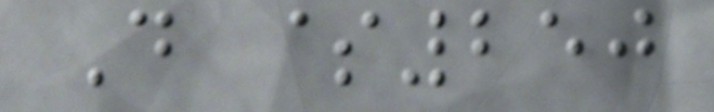D $250
